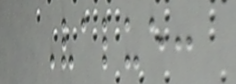Value:
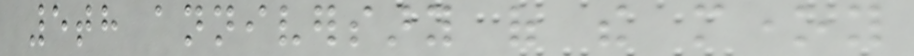5th anniversary of the money
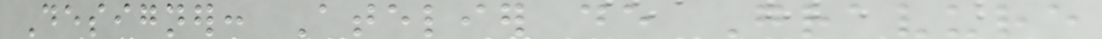Designer: Atelier de Gravure
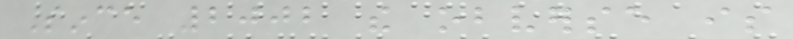Since 2002 the obverse is
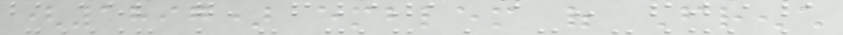(1897) emblem of French
